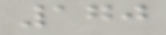170
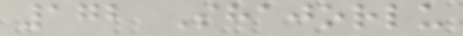172 Shajorlu
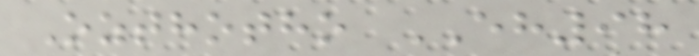Ozthotho EH98
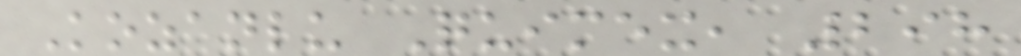Kozanlu Quimex, 298
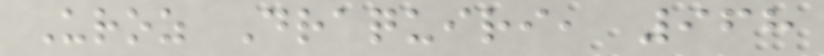Uroz Draquiri, 968
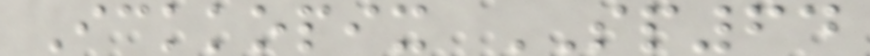Ickkopix SP64
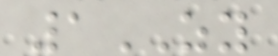1ZY
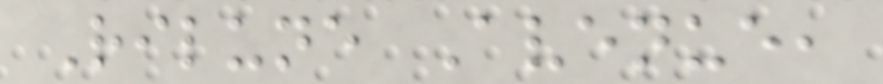Rilune Avenue,
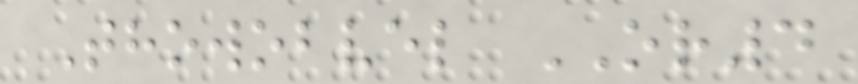Thowobvel OR4
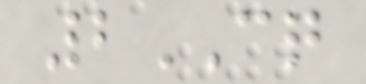2CQ
